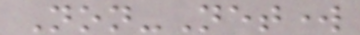Non-Network
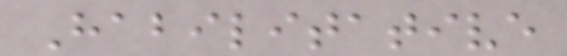Habilitative
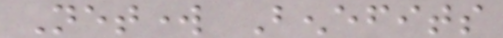Network Benefits
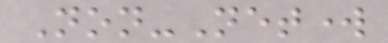Non-Network
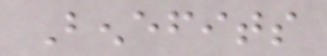Benefits
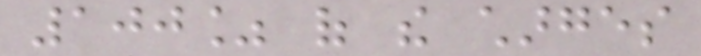100% of the charges
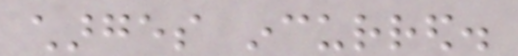charges incurred.
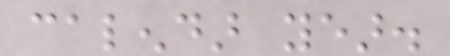calendar year.
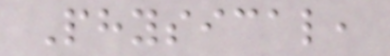Physical,
